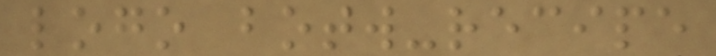logo botw-recipe
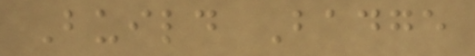Build Badge
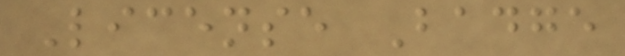License Badge
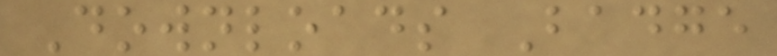Downloads Badge
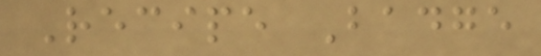Recipe Badge
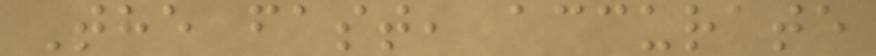The fast, accurate
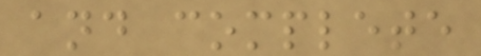and complete
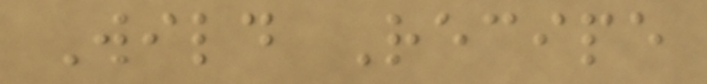Wild Recipe
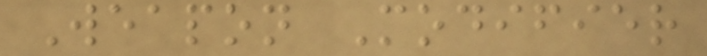Weapon Modifier
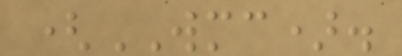(WMC).
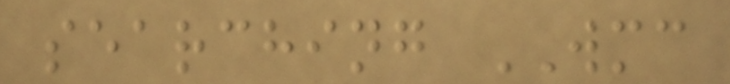searching WMC
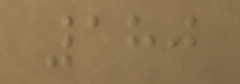180
